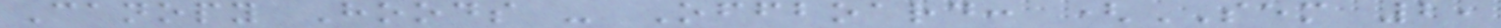Canopy Hoods - Offboard: (SEM 2,
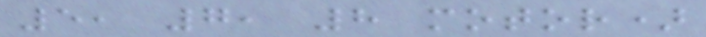5, 7, 8 motor)
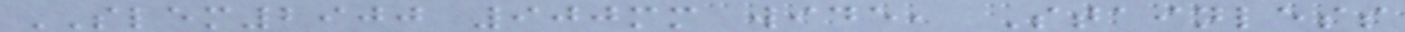SLEM2900 900mm wide, Stainless
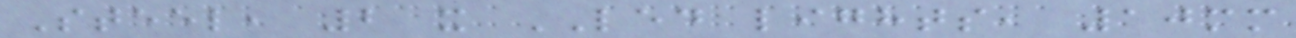Steel, 2 x LED lights, 10mm
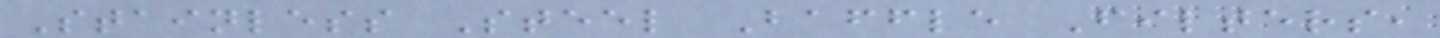Stainless Steel Baffle Filters,
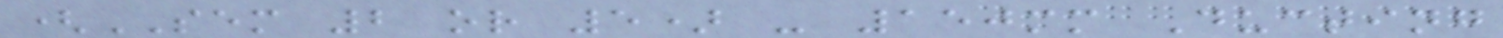(SEM 2 or 5) - 150mm Ducting
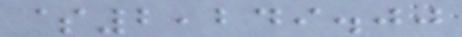$2,249.00
